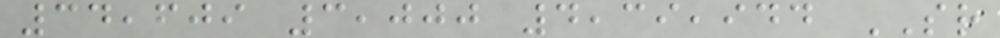34,609 3,000 4,39,944 SR
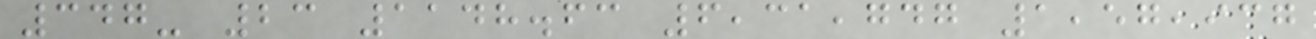347- 23 1148.63 6,31,747 1,57,937
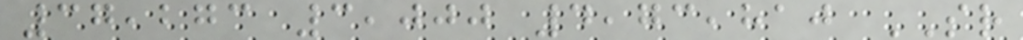37,273 3,000 4,73,810 SR
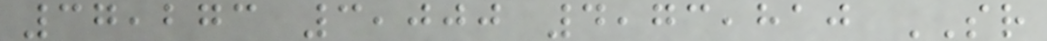37,273 3,000 4,73,810 SR
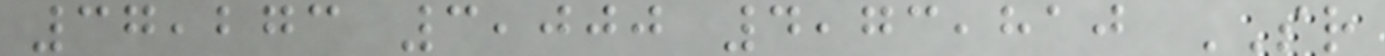37,273 3,000 4,73,810 SR
